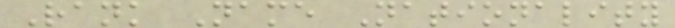Rank Name Nationality
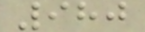980
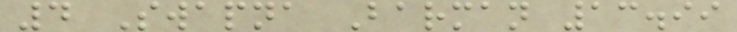4 Swapna Barman 13.99
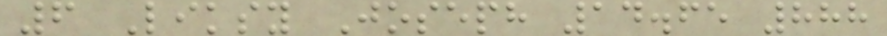6 Liksy Joseph 14.65 888
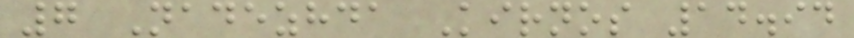7 Nadezhda Kirnos 14.94
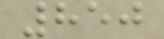850
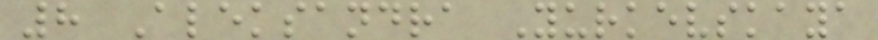8 Aleksandra Yurkevskaya
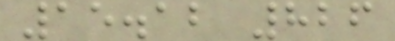15.12 826
